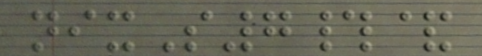nixS7#&
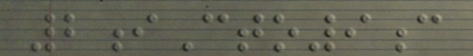2iCto9c
